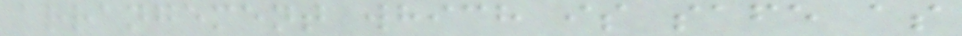arrangement which is safe as
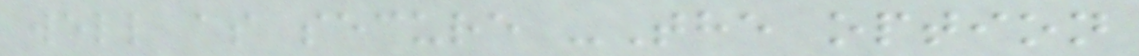well as secure -The option
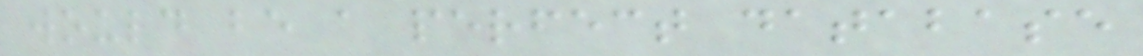would be a perfect database
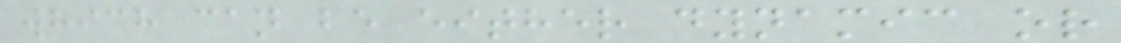which can be either dynamic or
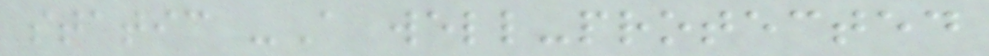static -A well-protected
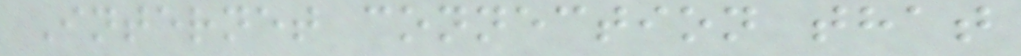Internet connection that
